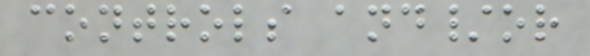controls and/or
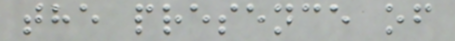the presence of
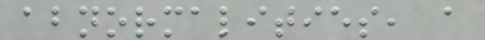abnormalities, a
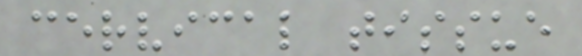cervical tissue
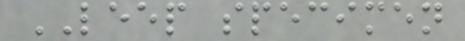LEEP specimen
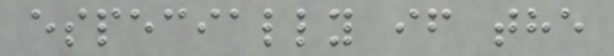especially if the
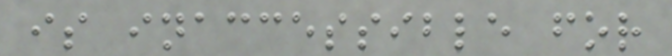is inaccessible for
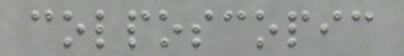colposcopic
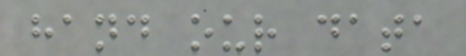hand our data
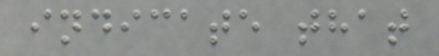indicate that
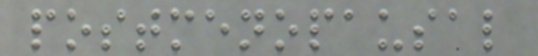postmenopausal
